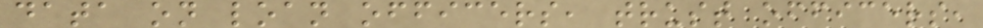data on loan officers, trust officers,
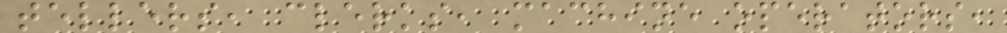tellers, clerks, machine operators,
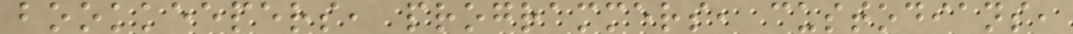bookkeepers, programmers, custodians,
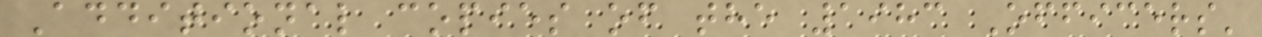Additional copies of the 1983 Officers'
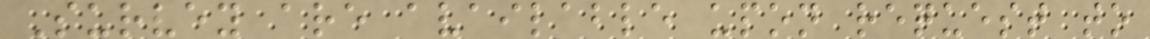Survey are available upon request to
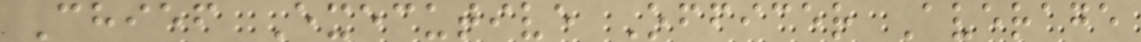Chief Executive Officer Average
